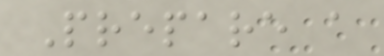Prepare a
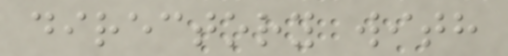directory with
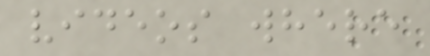videos where
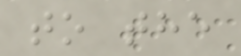to the
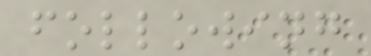following
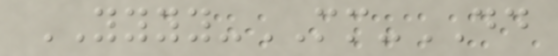YYYY-MM-DD
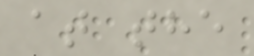at the
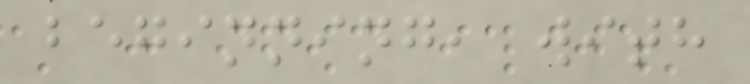beginning, with
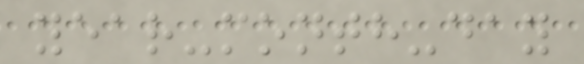year-month-day
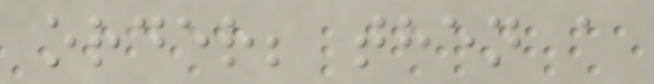order; then a
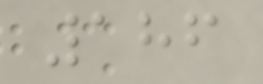186
